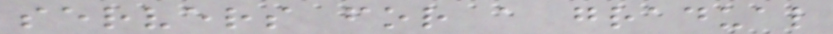servers for a gradual
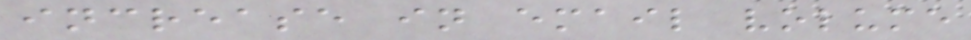increase in email volume
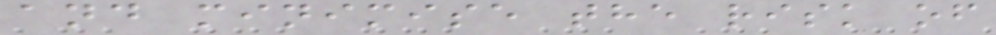and minimise the risk of
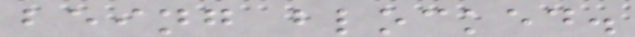being blocked.
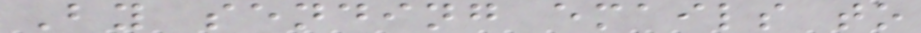By sending emails to
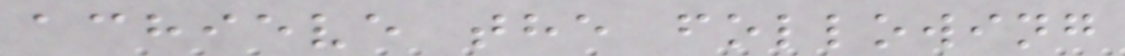achieve the following
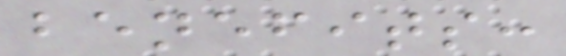benefits:
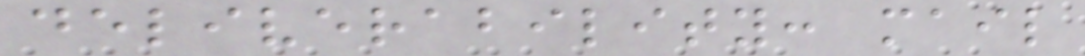deliverability: mail
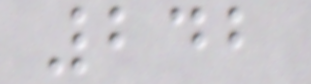242
